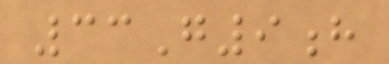33G9h
